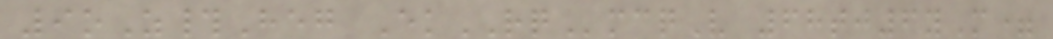9oZ#Heg EkRQmcqV 68tj6yM=
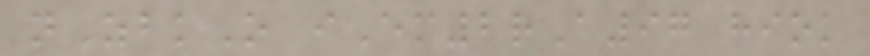nZbkO iEm2rA97 hiok
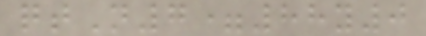qtN7=88y0
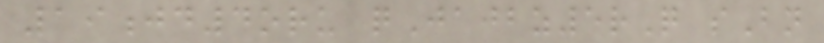19jd4oru qJajbz5rQ sBn
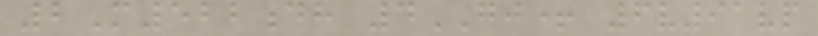2M522dh 4GJ+ 6v91vp
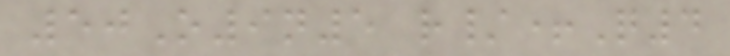50O9n5 r/+Q4
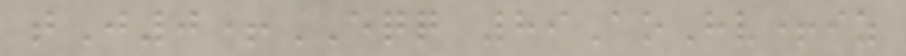tJ0+EQQ 89AoHv+iz
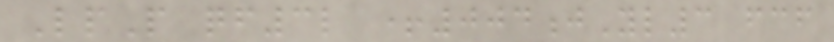LpP qf3l +004jYl3 fcf
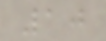10
